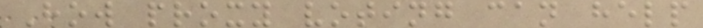How proxy voting can help
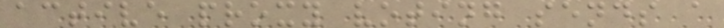active proxy voting sends a
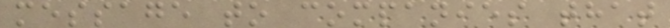message to companies that
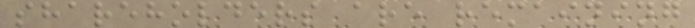shareholders are remaining
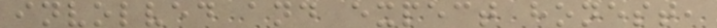involved and expect honest,
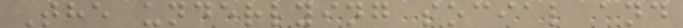The underlying social and
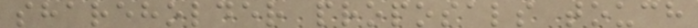shareholder proposals touch
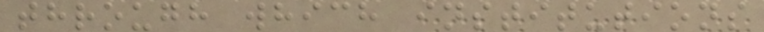through which institutions
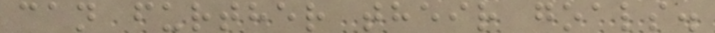can further their goals.
